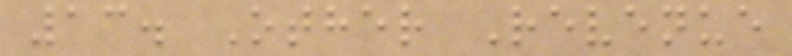13. Other Revenue
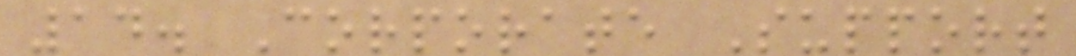14. Corporate Support
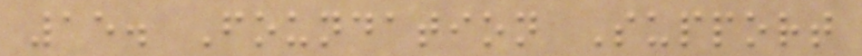15. Foundation Support
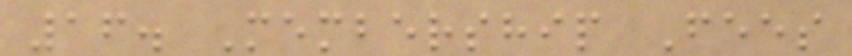16. Membership Fees
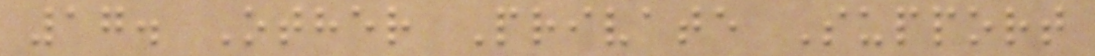17. Other Private Support
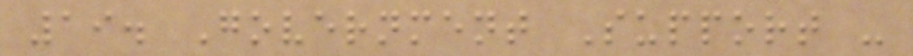19. Government Support -
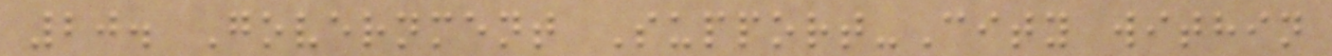20. Government Support-City within
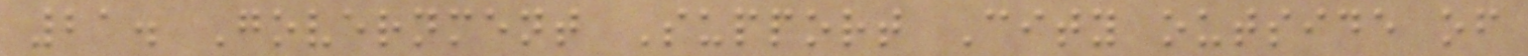21. Government Support City outside of
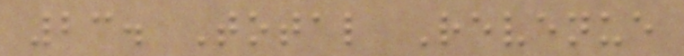23. Total Revenue
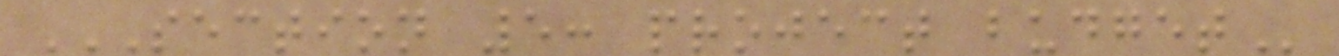SECTION 5: PROJECT BUDGET
